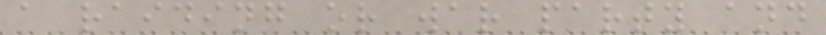a raiding or war party and
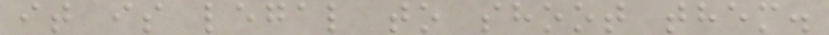it is legal to shoot them.
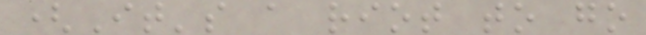(It's a riot to go
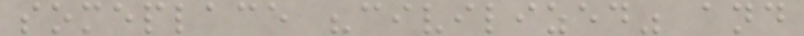someplace "civilized" and
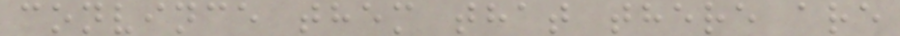convince them that there are
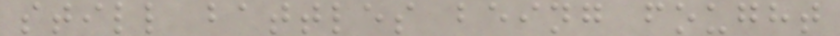still battles being fought
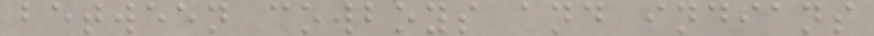between cowboys and indians
